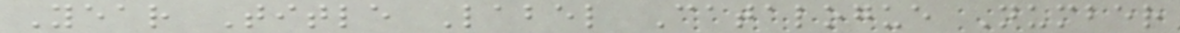Year Title Label Catalogue Number
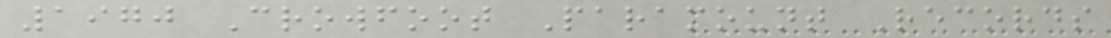1970 Crowfoot Paramount Records
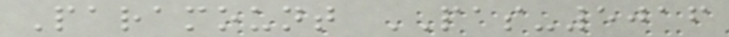Paramount PAS-5016
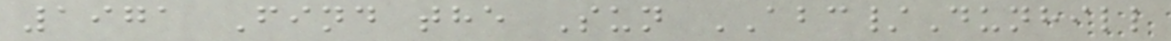1971 Find the Sun ABC/Dunhill
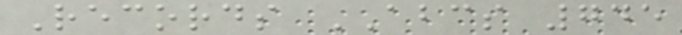Records ABCS 745
